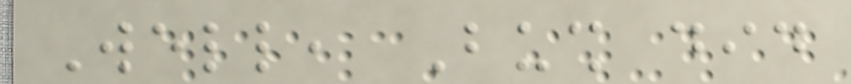Well, Bush did
